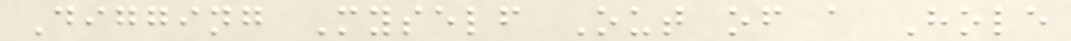Digging Myself Out of a Hole
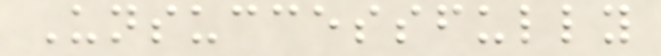Unsuccessfully
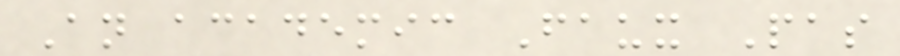An academic Faux Pas
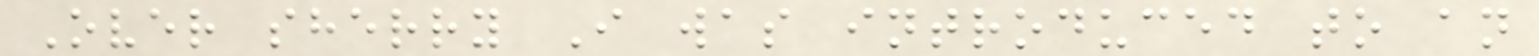Over sherry I was introduced to an
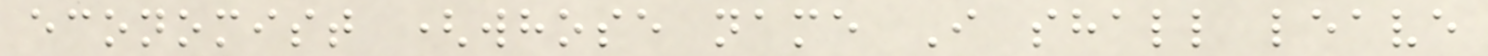economist (whose name I shall leave
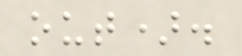out).
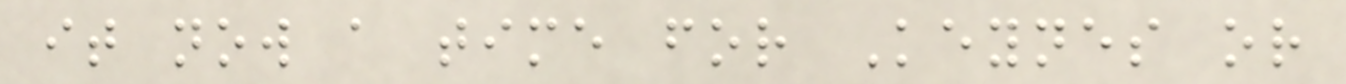it now a time for Keynes or
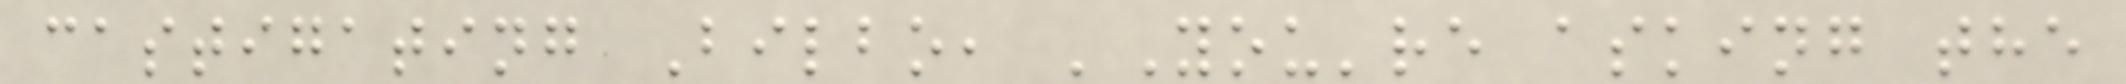castigating Bilbo, 'You're asking the
